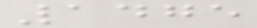1475
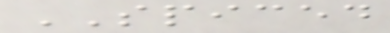SPICED
